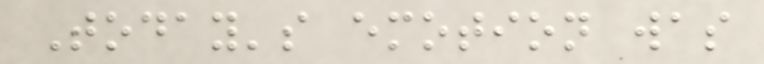Today's emotion was
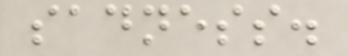sadness.
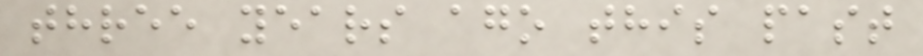three years ago this past
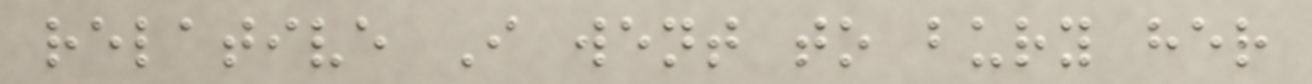relative I went to bury her
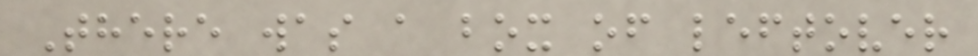There was a box of leftover
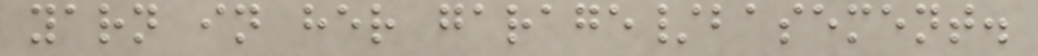yarn in her garage/basement.
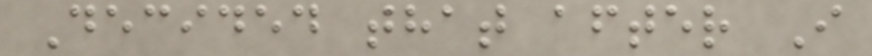Decided that after I
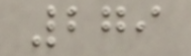279
